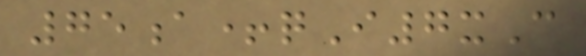75a+qI7xC
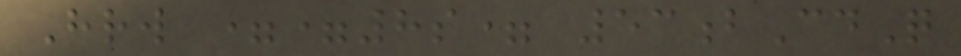Hrw ==8s= 53bCdQ
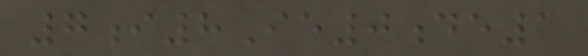7i8Ie0de1
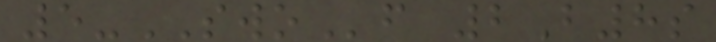5-SWOf 2B8s
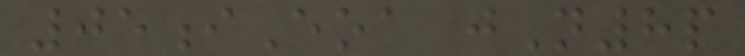05iEoa jN8p
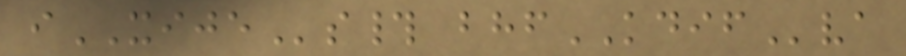iXIJEs# bhfKDIFva
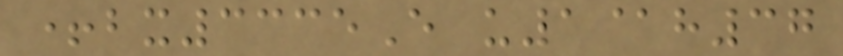+bx3335E u1@h37
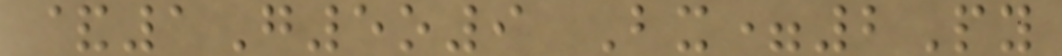&1G5o9 Bx=2Py
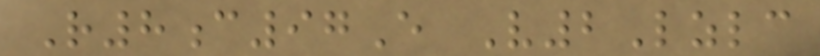R8c97E V2Lzlc
